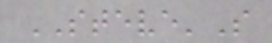STEVE'S
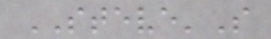STEVE'S
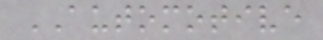AUTOMOTIVE
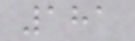181
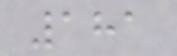181
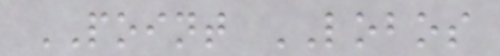POINT LOBOS
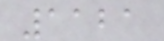1121
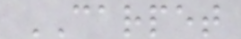CARPET
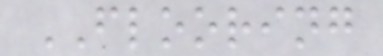FLOORING
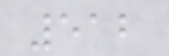512
